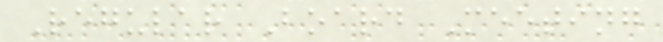Regular Board Meeting
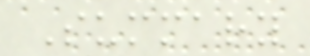Summary
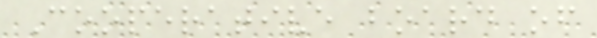Cooperative board of
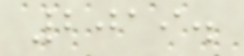2019.
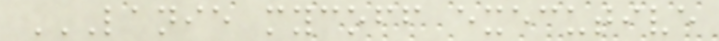LANIE MYCOFF EXECUTIVE
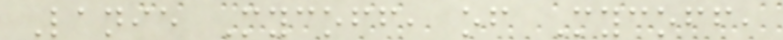Lanie Mycoff, of Mycoff,
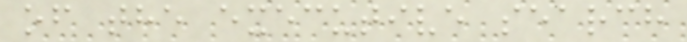of the executive search
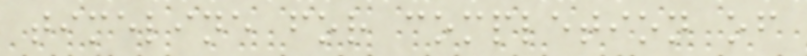timeline for completion of
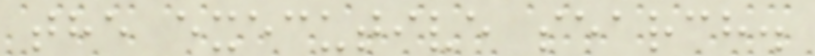the executive search.
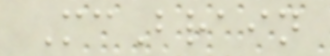McBrain
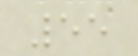55
